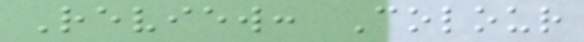Review: Colour
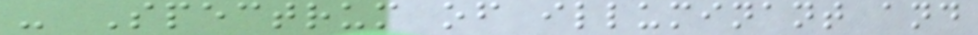- Spectrum of illuminant and
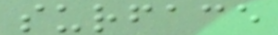surface
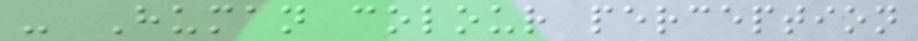- Human colour perception
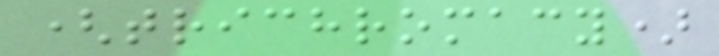(trichromacy)
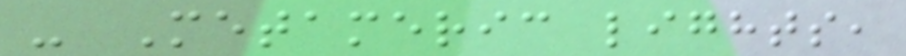- Metameric lights,
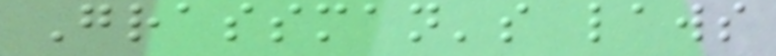Grassman's laws
